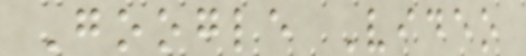Google Video
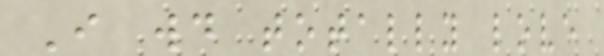I would totally love
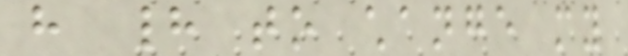have had to change my
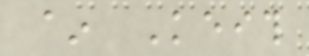~ Keith
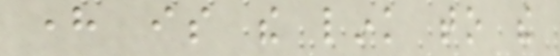here is the link to the
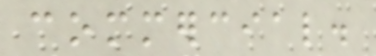commercial.
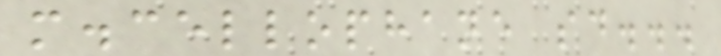m.cellophane said...
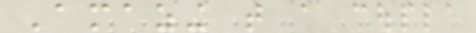Amazing that a coupla
